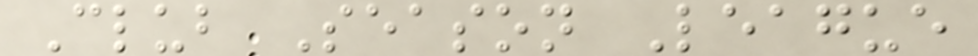Club Season League
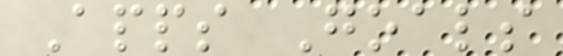Apps Goals
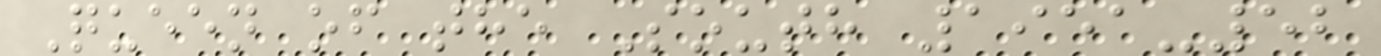Queen of the South 1951-52
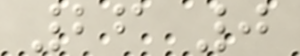26 0
